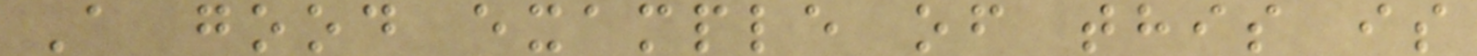A good example of this is
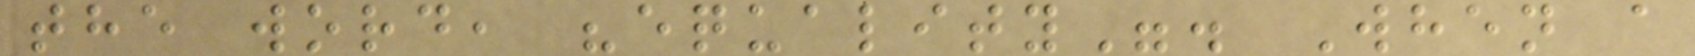the word, "equality". When a
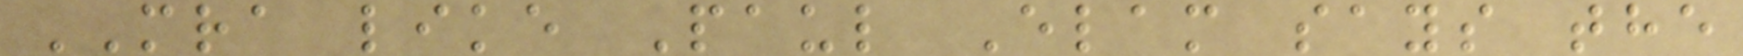MRA like Paul Elam says the
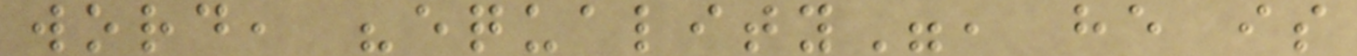word, "equality", he is
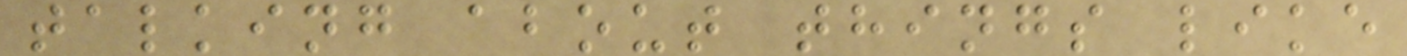talking about things like
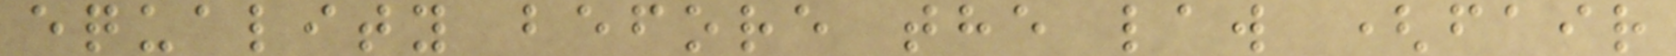equality before the law (fair
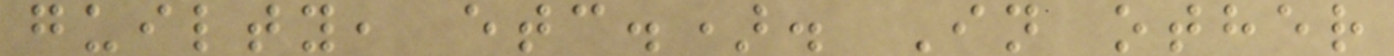guilty, etc.). In other
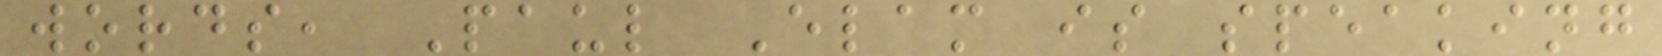words, Paul Elam is speaking
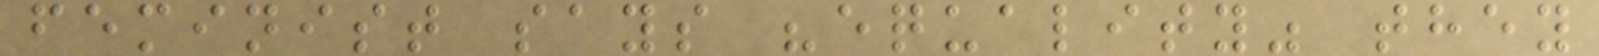feminist says "equality" they
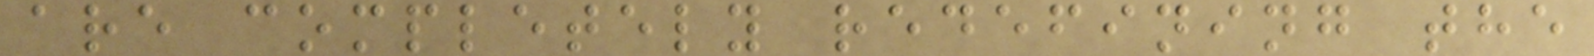are completely redefining the
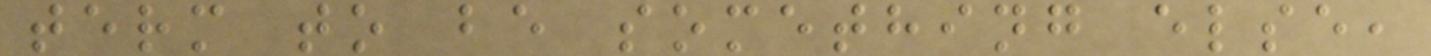term to be something else,
